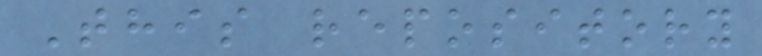This repository
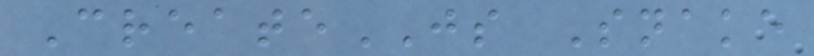CreateJS Snake
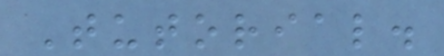Tutorial.
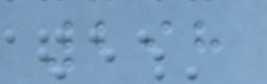298
